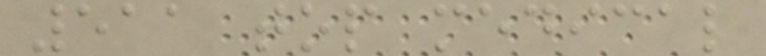511 top medical
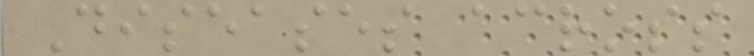Diseases across
